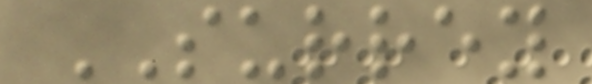SURREY
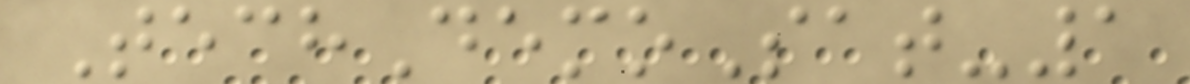TechDemoSat-1
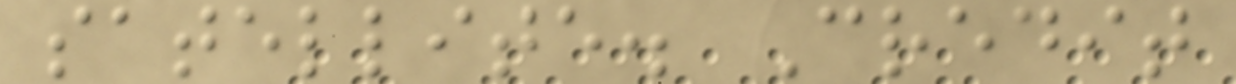satellite. Credit
